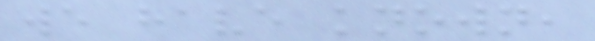we have known,
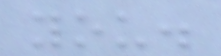you.
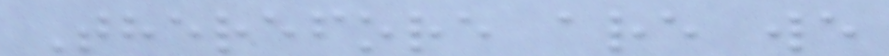Therefore are we
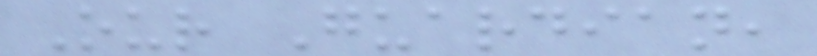Our Guardian,
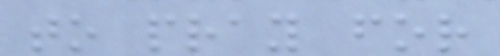to pray for
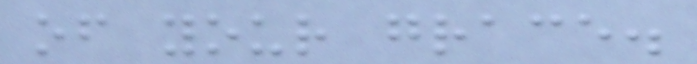of your grace.
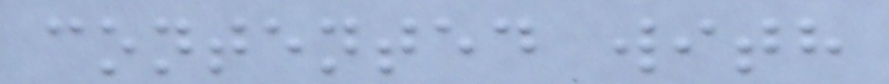contented with
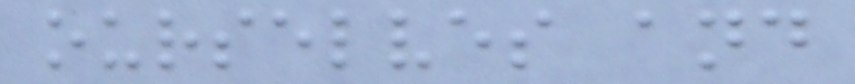ourselves and
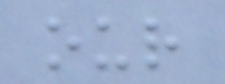our
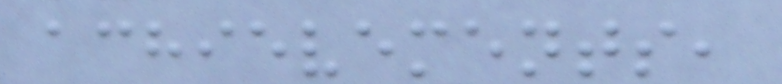achievements,
